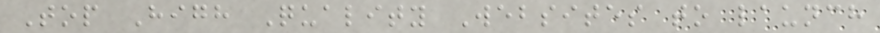Top High Quality Websites to launch
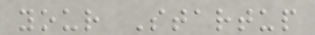your Startup
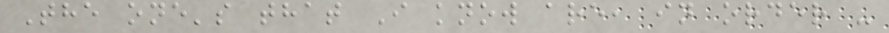The one's that I know are, in order -
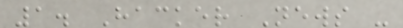1. Hacker News -
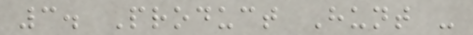3. Product Hunt -
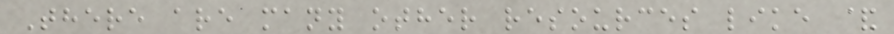There are many other resources like &
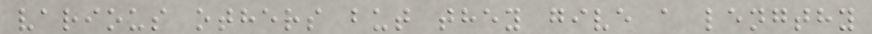various others but they give a lengthy
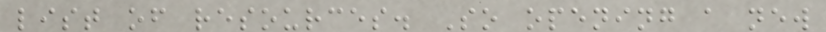list of resources. So opening a new
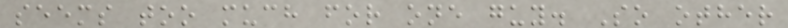seems too much for one guy. So other
